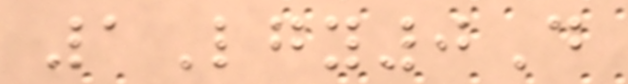1Lgy0D
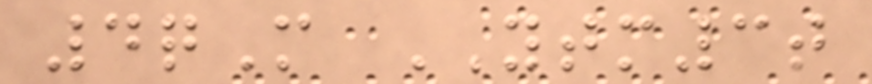4qM YTM3t
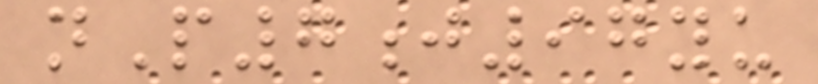nP7j97yu
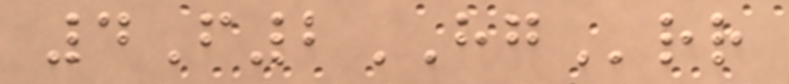4F2HGrr
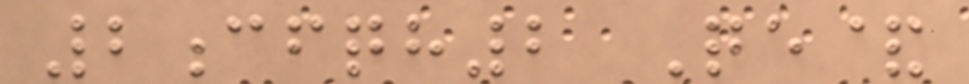2cfqh2 Qe&
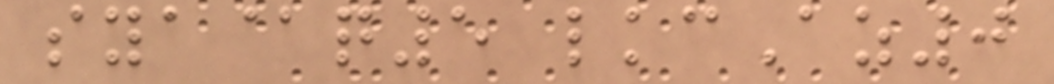sya@q5 lkcAz0
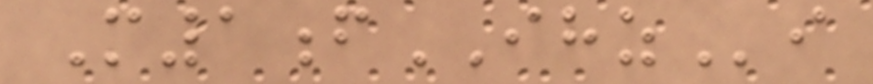M1fIHZi
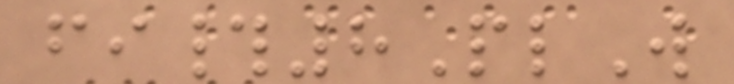fi#8PlW
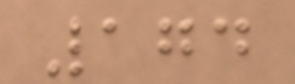174
